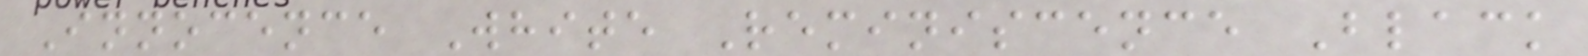Innocence White Reminiscence Black
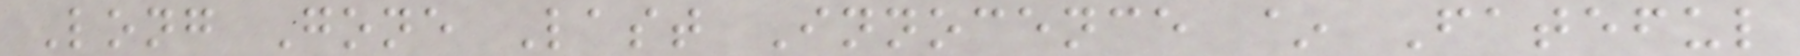Long Gone Last Innocence ~ Fateful
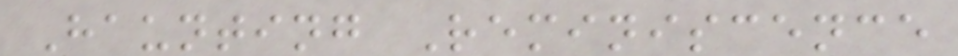Haunting Reminiscence
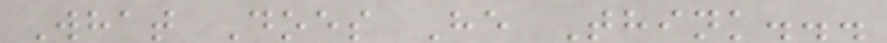What Does He Think...
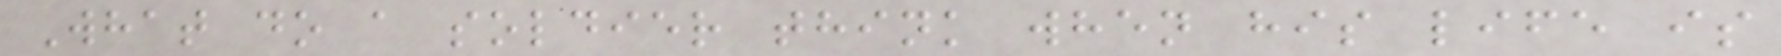What do a soldier think when his life is
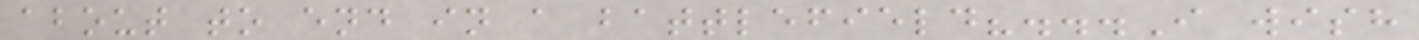about to end in a battlefield?...I wish
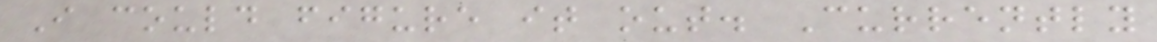I could figure it out. Currently
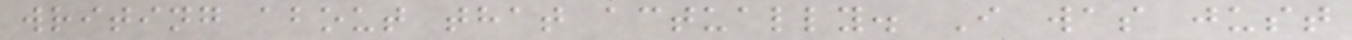writing about that actually. I was just
